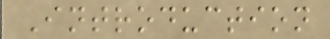Introduction
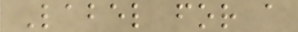Label for a
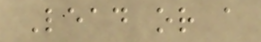Lead or a
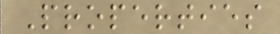Properties
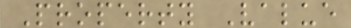Property Value
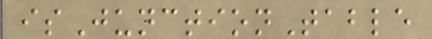isJunctionTable
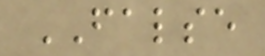FALSE
